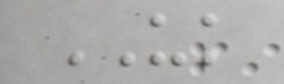UK
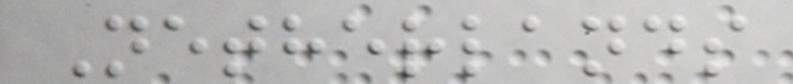Netherlands
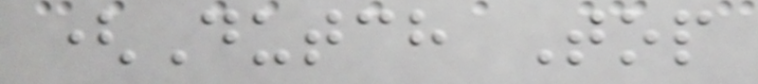(Dutch Top
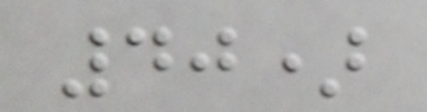40)
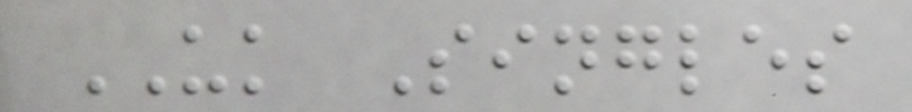UK Singles
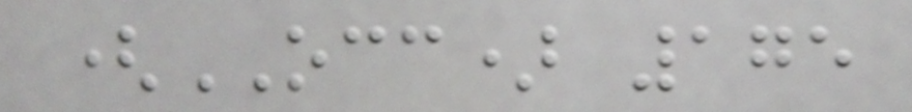(OCC) 175
